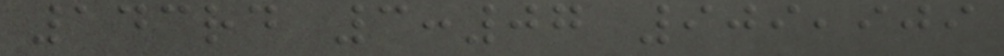143rd 3:07 909,909
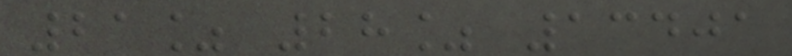21% 28% 13401
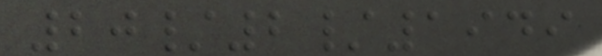20/2/1949
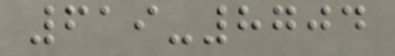619-8704
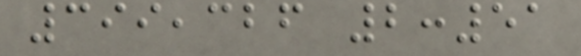399,326 2:51
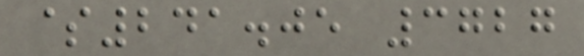$241.05 3727
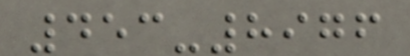453-8976
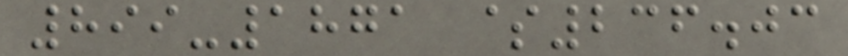899-1871 $236.03
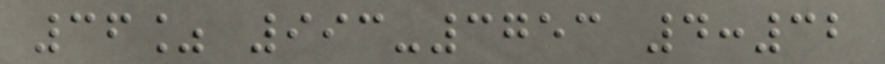36% 993-3753 4:32
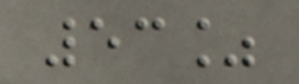53%
